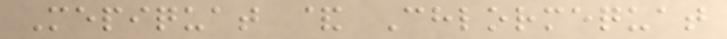Mepiquat & Chlormequat
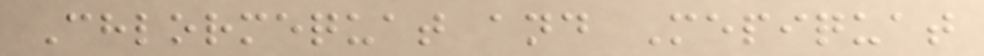Chlormequat and Mepiquat
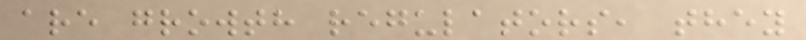are growth regulators, they
